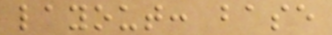layout: base
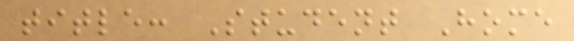title: Student Home
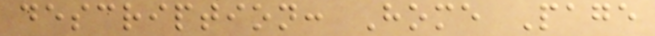description: Home Page
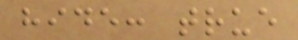hide: true
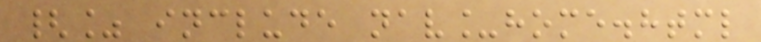{% include nav_home.html
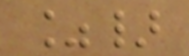%}
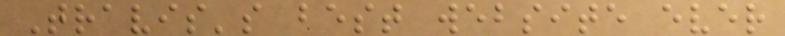Travis's best website ever
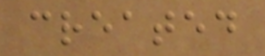created
